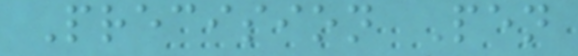Precision Pen
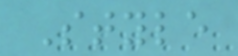Style
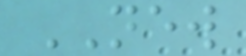NEW
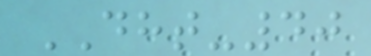DHT-40
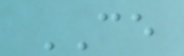CE
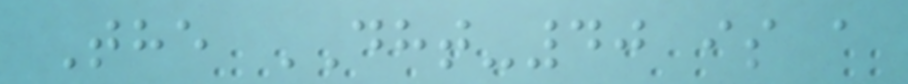The DHT-40 is a
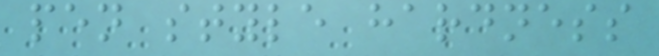pen style hardness
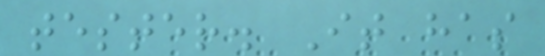tester. It has
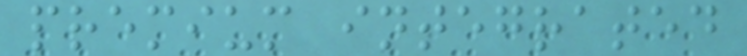premium integrated
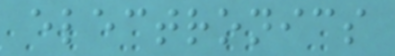electronics
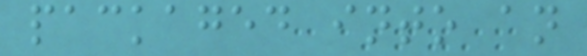packaged into an
